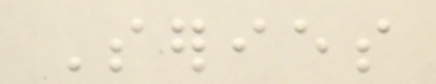Series
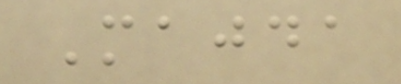Majda
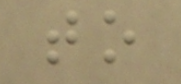to
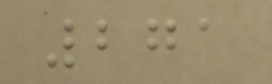271
